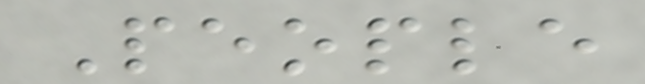People
